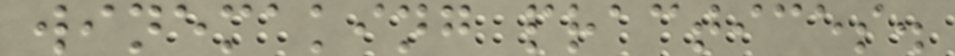winemaking practices.
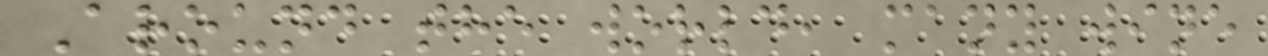Around the world, many wine
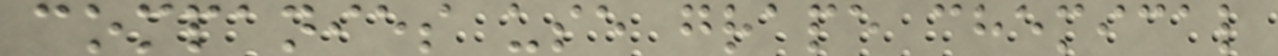companies use grape chemical
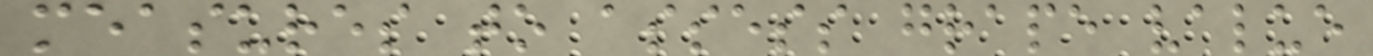measures to assess grape value
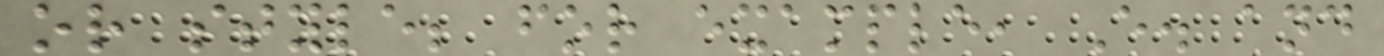or style; for example, E. and
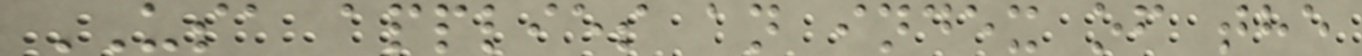USA applies an index of the
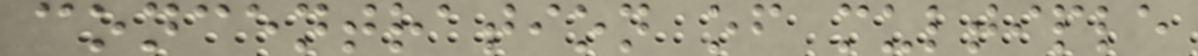concentration of multiple
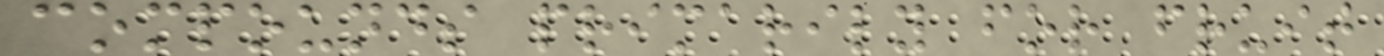compounds primarily for fruit
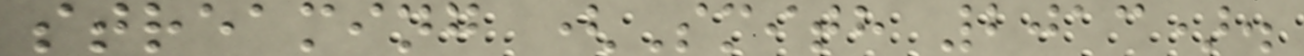streaming (Smith 2013).
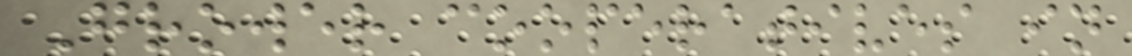Grower cooperatives in
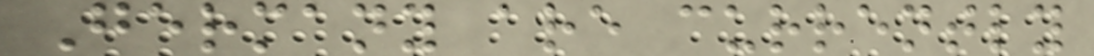Germany are currently
